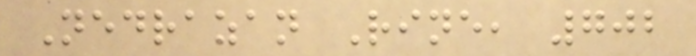Nedrazan Rine, 702
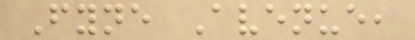Fyne Avenue,
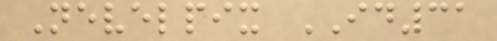Nevelpix ID31
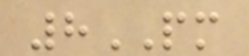8PM
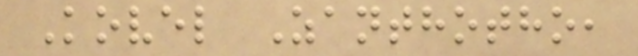Kovel Zanthotho,
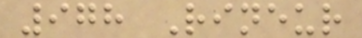978 Rineur
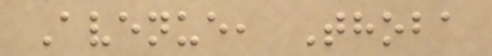Avenue, Thoba
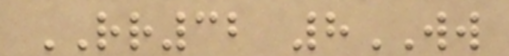RR32 8WW
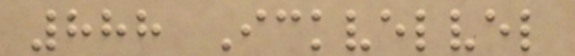888 Ickvelvel
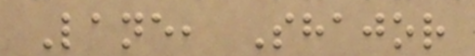Lane, Shajor
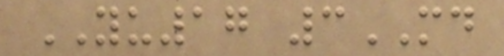YU17 3MD
